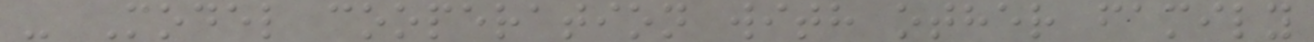- Model cooperation with other family
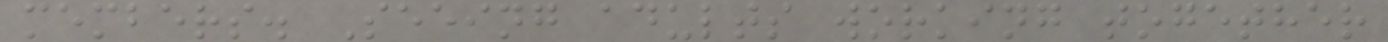members. Seeing adults working together
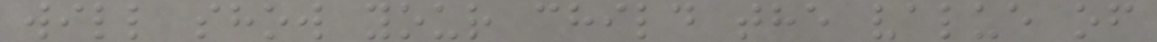will show your child the value of
